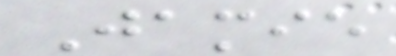Jamie
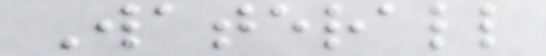Waterall
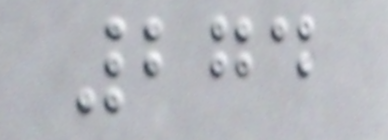274
